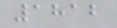1812
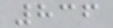836
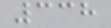338
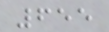655
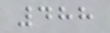488
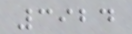3924
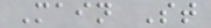Main St
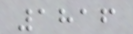1816
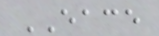EACE
